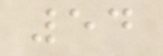54
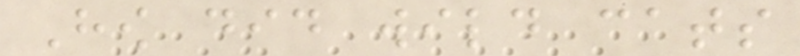How did wild cats
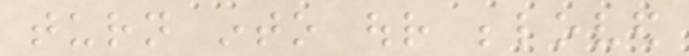turn into our beloved
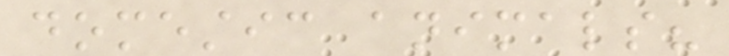domestic animals?
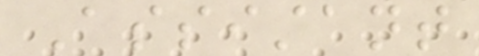Assistant
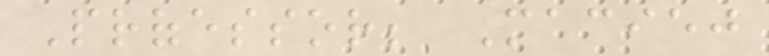Professor; Maciej
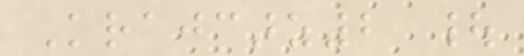Krajcarz2 |
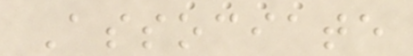Associate
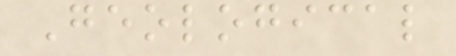Geological
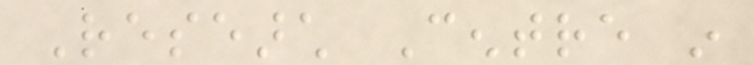Research Centre in
